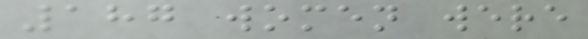187 women were
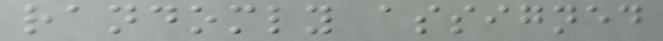randomly assigned
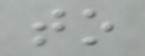to
